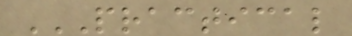PRACTICAL
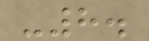-8.
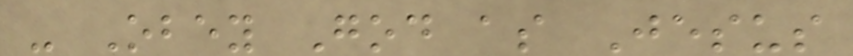- Obey God as Jesus
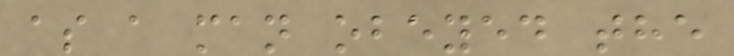as a man obeyed the
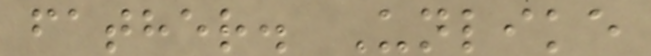father. Unlike
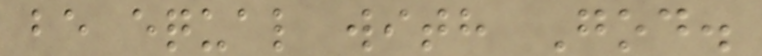be equal with God.
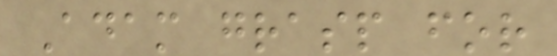Adam grasp for
